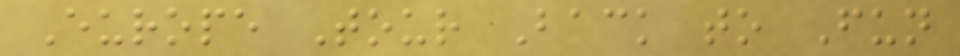Europe Tour Back to Fun
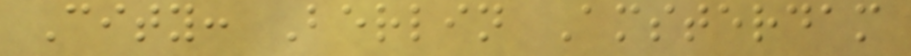City: Berlin Amsterdam
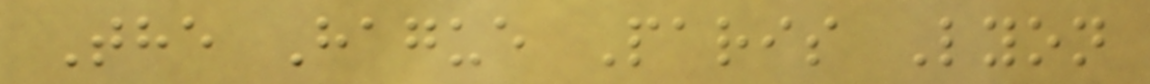The Hague Paris Lyon
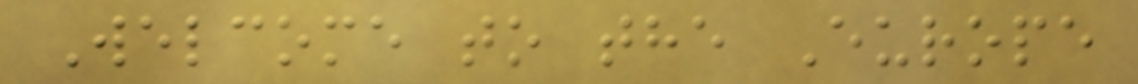Welcome to the Europe
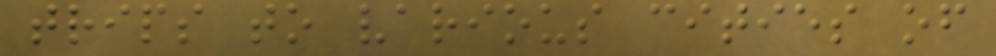trips to various cities of
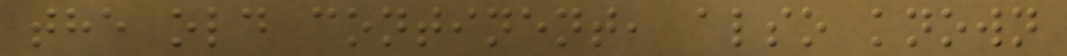the old continent, also known
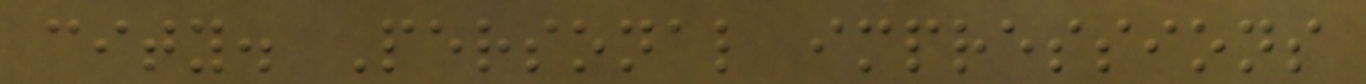city. Personal impressions
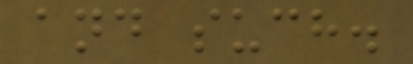and such.
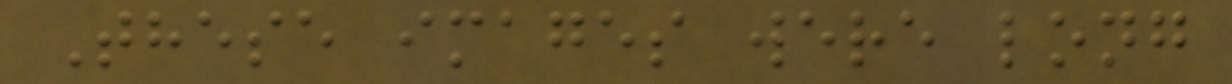These images were long
